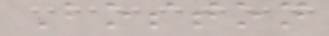Boston
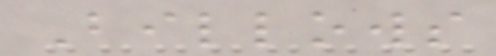Billows
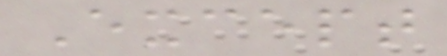Except
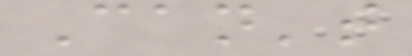Can't
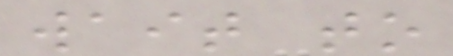wait to
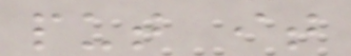put it
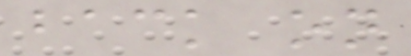back on
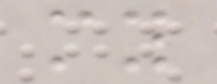my
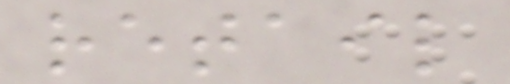retail
